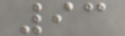93
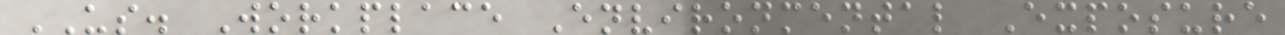US. Workplace Environmental Exposure
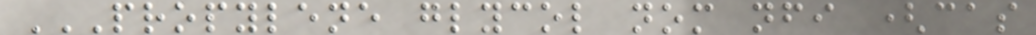PROPYLENE GLYCOL NOM NFI (CAS
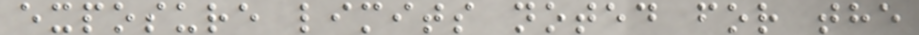exposure limits noted for the
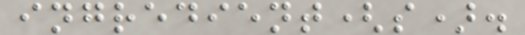ingredient(s).
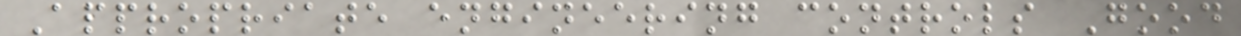Appropriate engineering controls Good
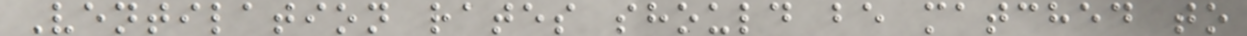Ventilation rates should be matched to
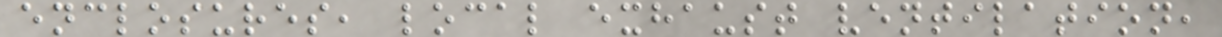enclosures, local exhaust ventilation,
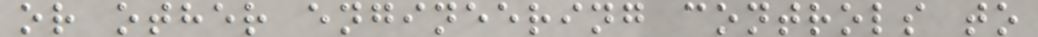or other engineering controls to
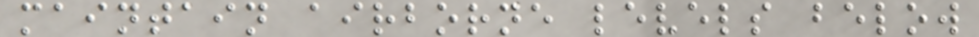maintain airborne levels below
